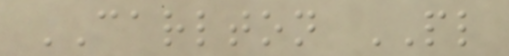CARLTON PL
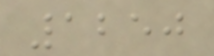1250
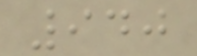940
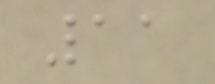11
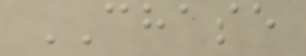CHASE
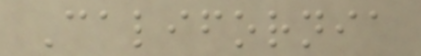California
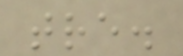tre.
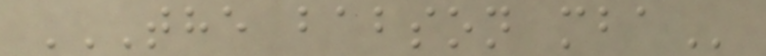THE BABSON MBA
